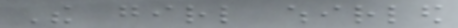The girl whirled
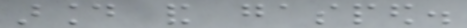around and gasped.
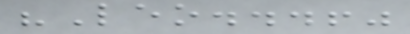"Leo...!"
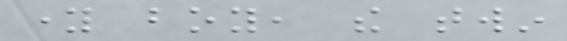young boy, the twin
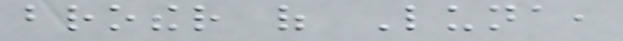brother of Luna,
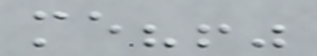me?!"
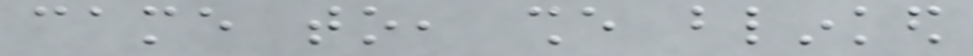came to, she blinked
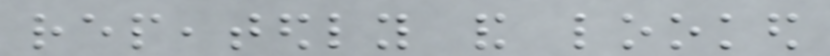repeatedly and looked
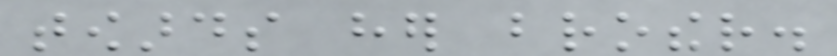towards her brother.
